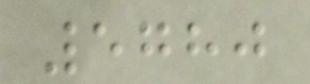5780
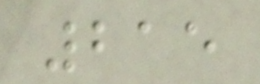215
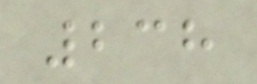238
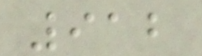912
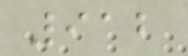912
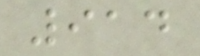914
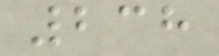238
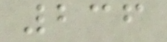236
